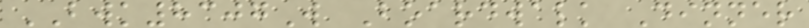BWK8307W Boardwalk Dinner
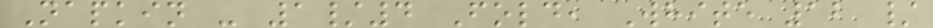Napkin - 1/4 Fold, White 12 /
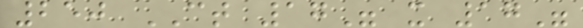250 CT 17" x 17"
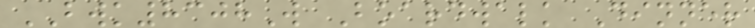BWK8308W Boardwalk Dinner
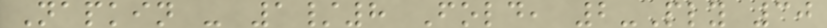Napkin - 1/8 Fold, 2-Ply 30
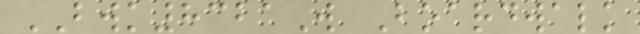BWK8321W Boardwalk
